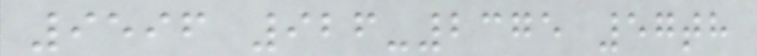9596 926-2375 57th
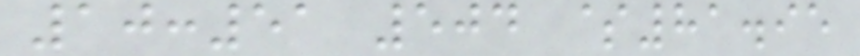10:51 504 $81.95
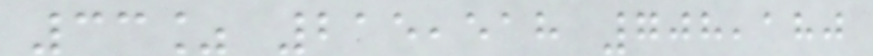33% 215,518 708,180
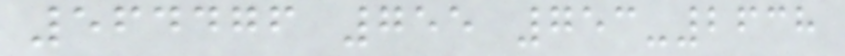564476 755 753-2638
